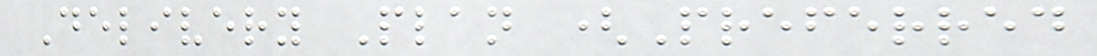Delivery Plan (Preferred
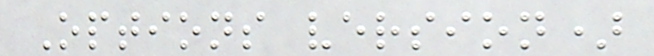Options version)
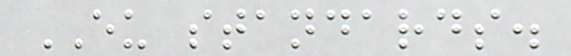EU standards.
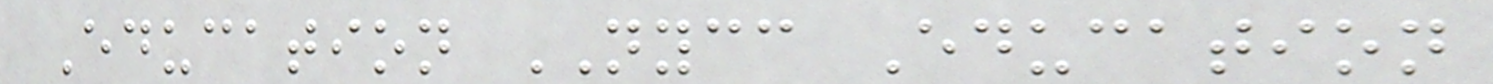Education NYCC Education
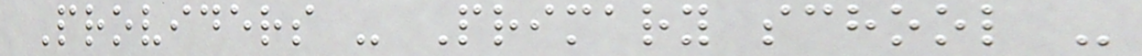Providers - Primary school -
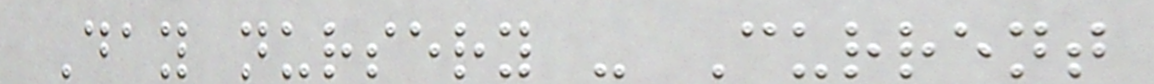Day nursery - Current
